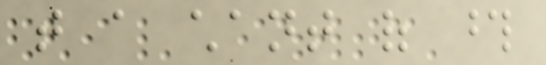that a chant of those
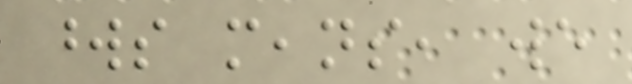words means, we
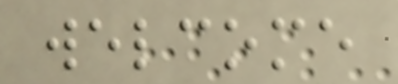welcome
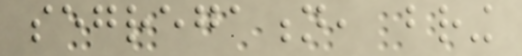segregation, bring
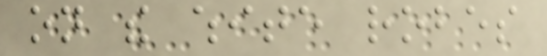on the white robes
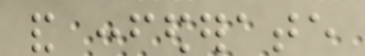and confederate
